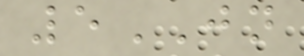5JN
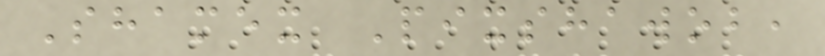Shamex Pixshawob,
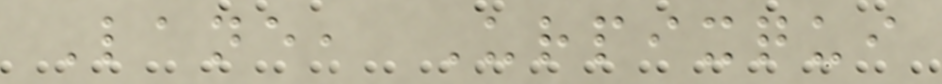Lane, Urpixqui
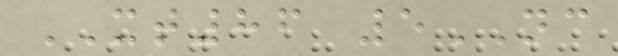XT86 5NC
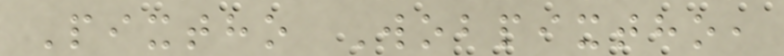Pixtho Wobpixtho,
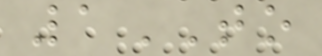1TO
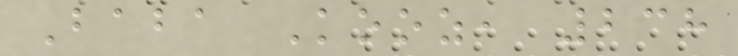Baba Kooz, 238
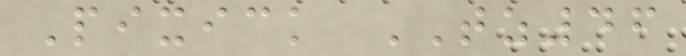Pixick TZ46
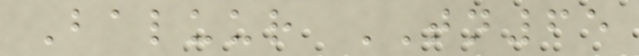Baluur TN65
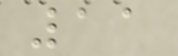11
